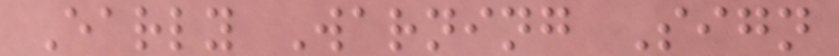Early Warning Sign
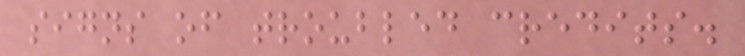signs of troubled credits.
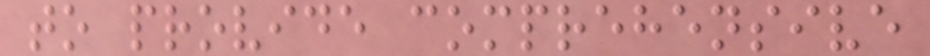to provide comprehensive
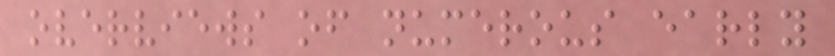overviews of numerous early
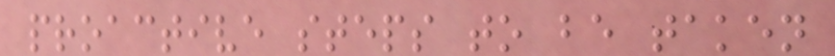proactive steps to be taken
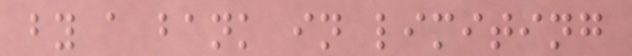by a bank in limiting
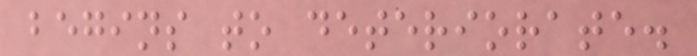begins to deteriorate.
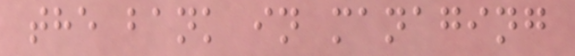the bank in managing
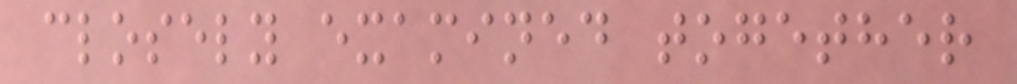closely examined together
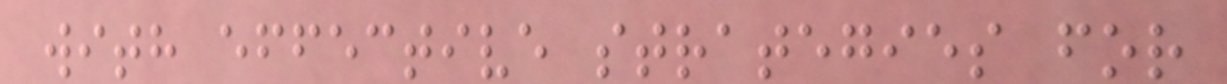with effective strategies for
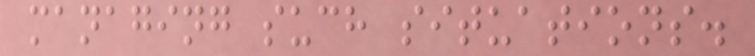managing such situations.
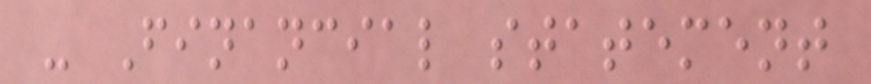- Financial statement
